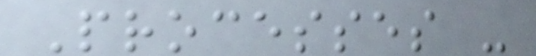Processes -
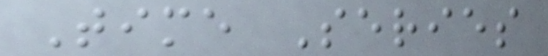Time Series
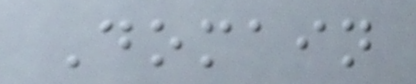Domain
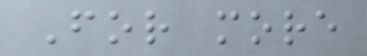For more
